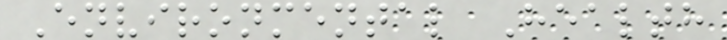Environmental Health
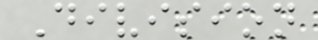Division
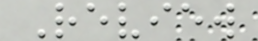Review
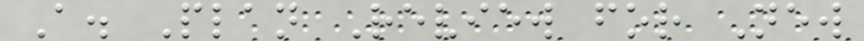A. Plan Review for New
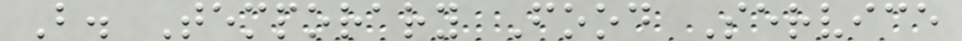B. Temporary Food Service
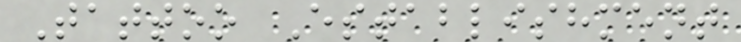Tattoo Establishment
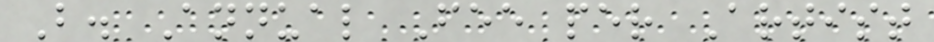B. Annual Fee per Artist
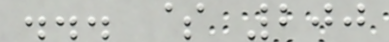... $ 200
